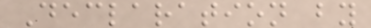Declaration by
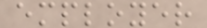employer
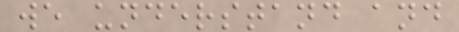we understand and
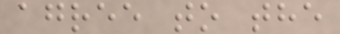agree to the
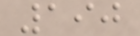190
